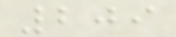209
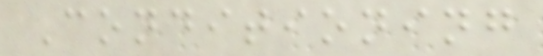Conditioning
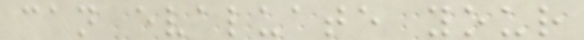can evaluate your
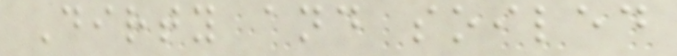Dirty and soiled
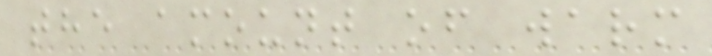the amount of warm
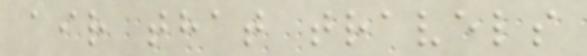air that travels
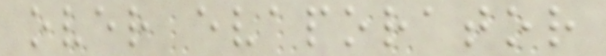over evaporator
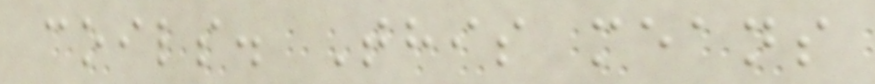coils. This means
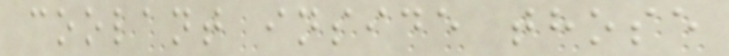coolant inside those
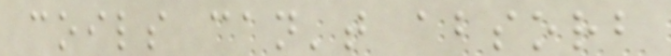coils can't absorb
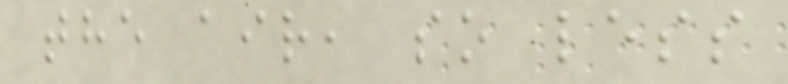the air, so less
